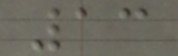13
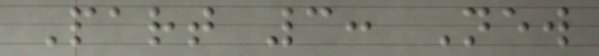Part 3: New
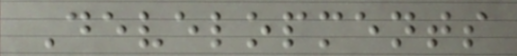Developments
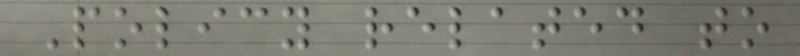Policy related to
